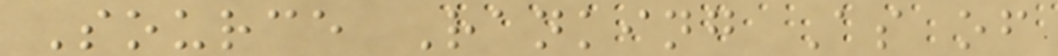Source Ranking As of
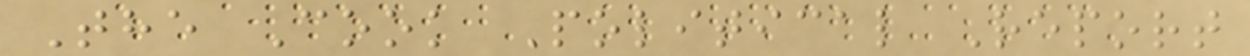The Cook Political Report
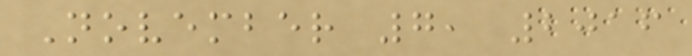November 7, 2016
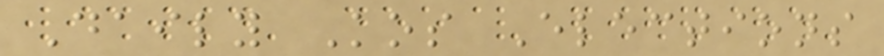Daily Kos Elections
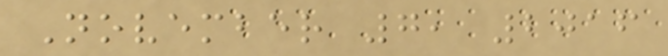November 7, 2016
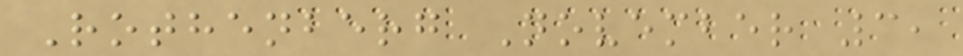Rothenberg November 3,
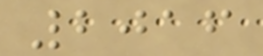2016
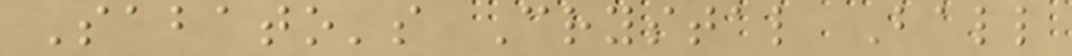Sabato's Crystal Ball
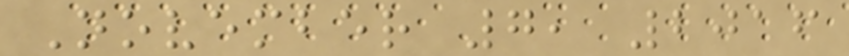November 7, 2016
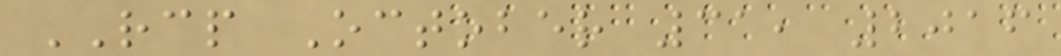RCP October 31, 2016
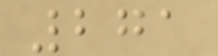271
